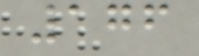176
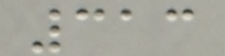313
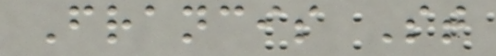Francis St
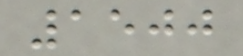1500
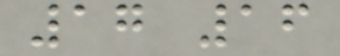17 16
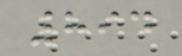894
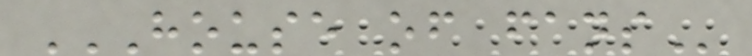HOUSE OF FANS
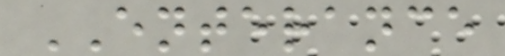ENTERANCE
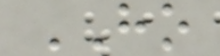HO
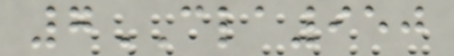7CLA950
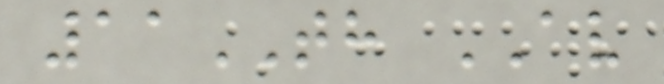11TH AV
